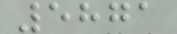5871
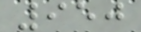950
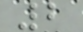2
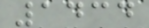1434
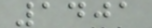1401
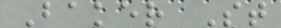Baker St
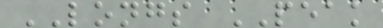LONGS PEAK
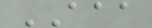AAA
